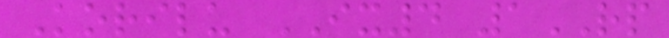Korilu IX4 1RP
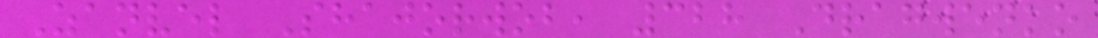Zanvel Shajorwob, 328 Dragwenko
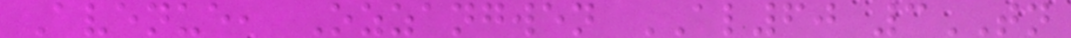Avenue, Ozzangwen AL60 3TN
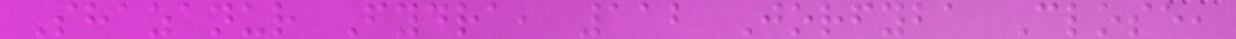Shazanur Fydra, 112 Jorfyba Close,
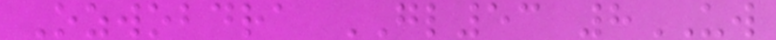Ozwobdra GL53 8UW
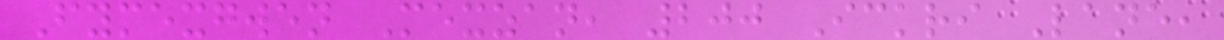Fymexgwen Mexzan, 200 Ickri Lane,
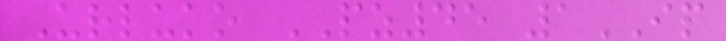Urluko PZ45 1IP
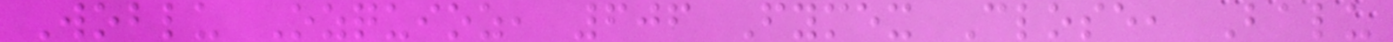Woblu Ozquioz, 606 Fymex Close, Balu
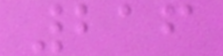216
